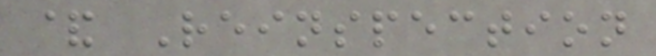& Reinspection
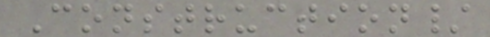Construction/
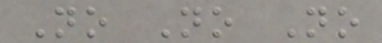No No No
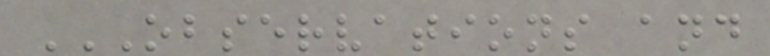OBSERVATIONS AND
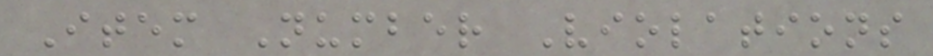Item Number Violations
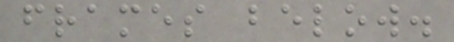frames below.
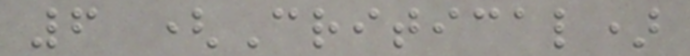6 (Critical)
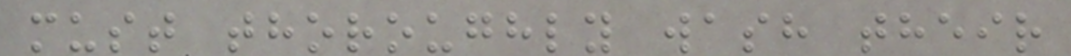must thoroughly wash their
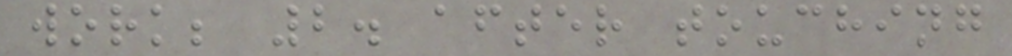work; 2. after touching
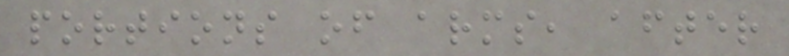portions of arms, after
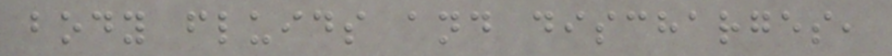body fluids and discharges,
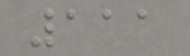111
